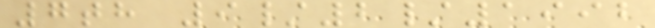7th 9/2/1992
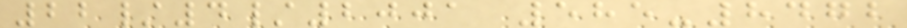22/4/2001 585-8472
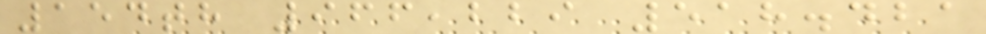154th 966,229 518.421
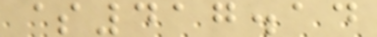$417.14
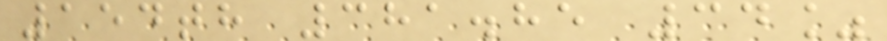154th 381.85 34%
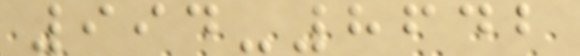994-8642
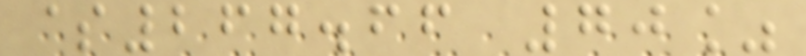$267.66 70%
